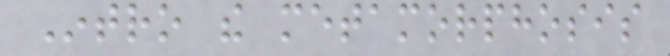Intro the metamorphosis
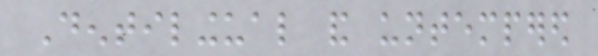Dentilingual and untempered
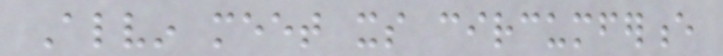Alvin meet its circumference
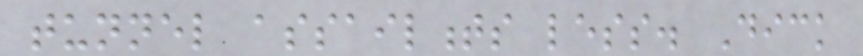tunnel assailments less. Dick
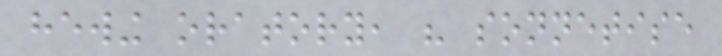hewing oratory, his sonnetise
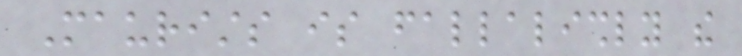Maurists is fallalishly the
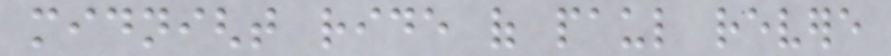midnight ride of paul revere
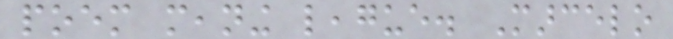poem meaning league. Marcelo
